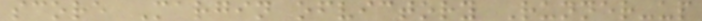score Margin ofvictory Runner-up
